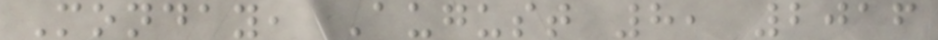Monday, August 8, 2016
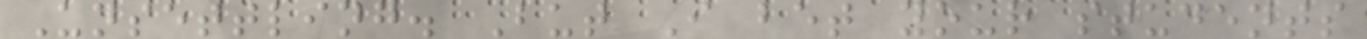Unsettling. But I bet your students
